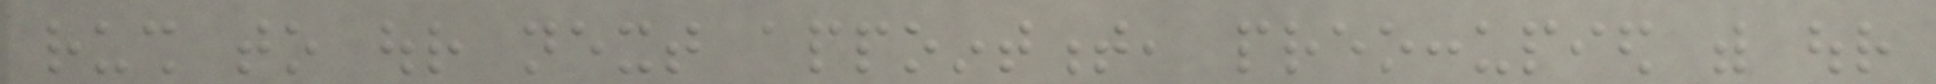rush to our next appointment, preoccupied with our
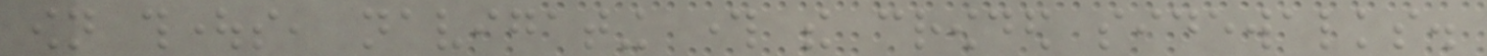own thoughts, navigating through the crowded sidewalks.
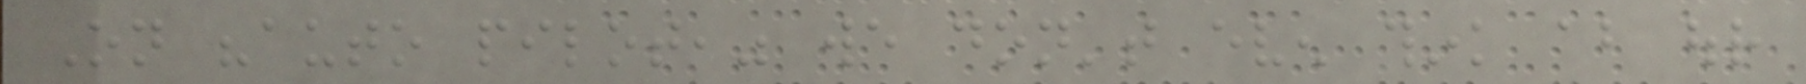On "auto pilot," we don't even think about our
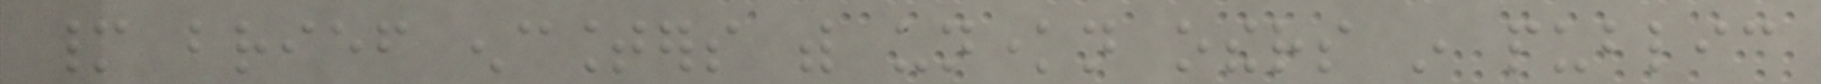many brief encounters with unknown others in public
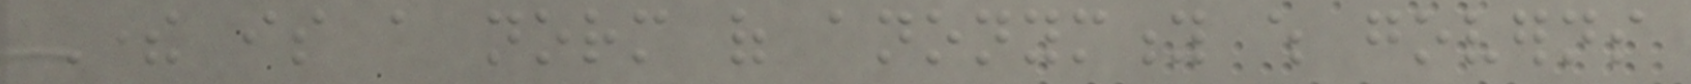There is a norm of anonymity which governs
